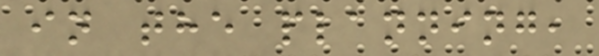in the planning,
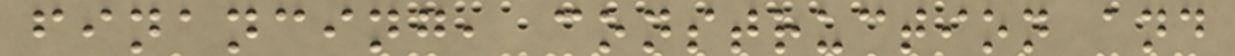financing, construction and
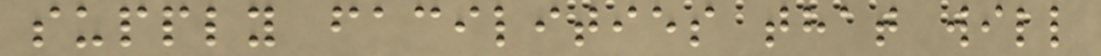supply facilities that will
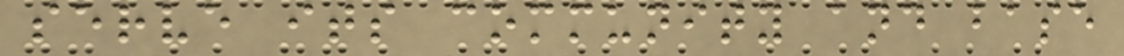serve its community and base
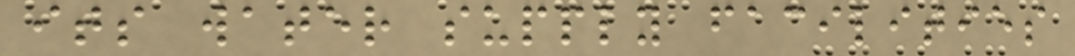its water supply facilities
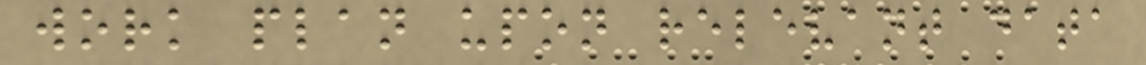work plan upon relevant data
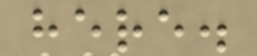here.
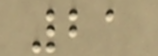21
